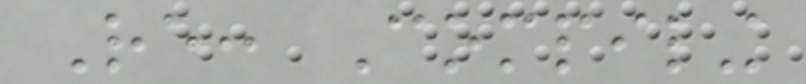Re: Compiling
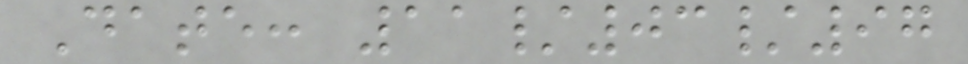Date: 11/03/97
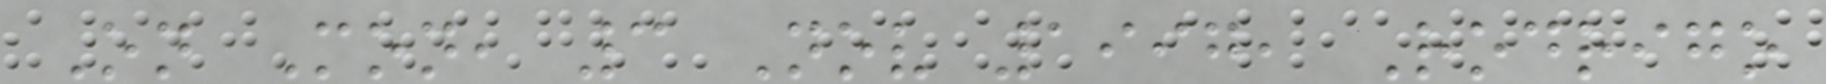On Mon, 3 Nov 1997, Rodrigo
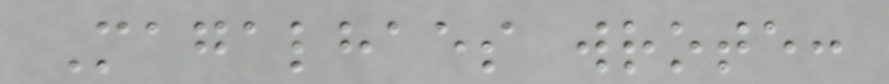Magalhaes wrote:
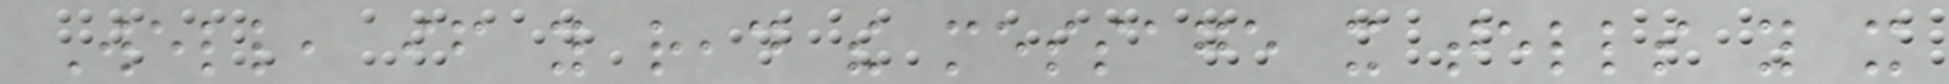Well, if you read the message it tells you it
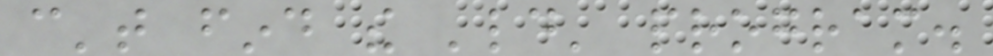can't find the 'ld' program.
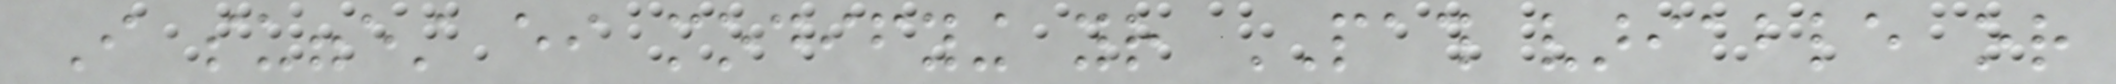I suggest either modifying your PATH variable or
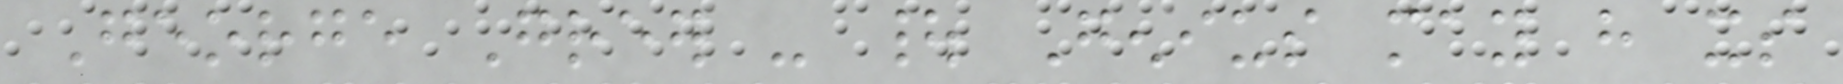George Greer - | Genius may have its
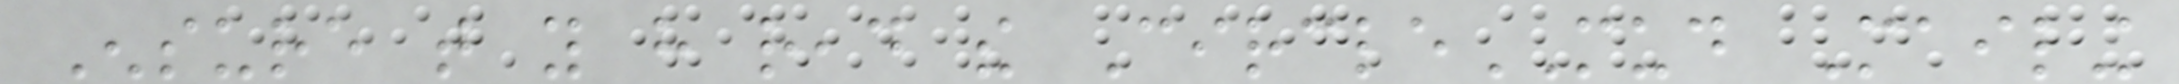Ensure that you have read the CircleMUD Mailing
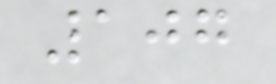107
